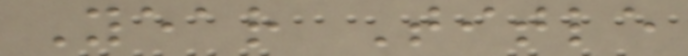Year Title
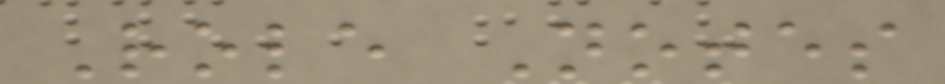Role Notes
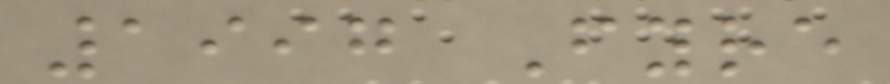1997 Fyre
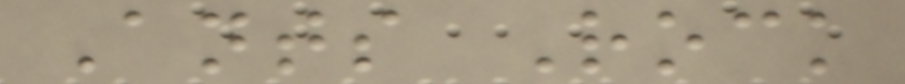Ants Rock
